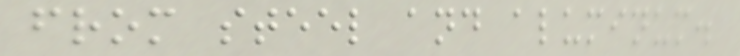from steel and aluminum.
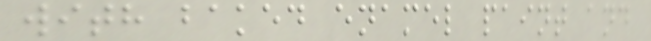with baked enamel paint and
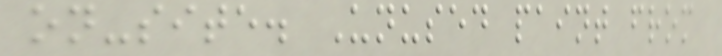on-site. Unused paint from
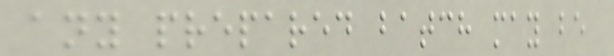any prepared batch may be
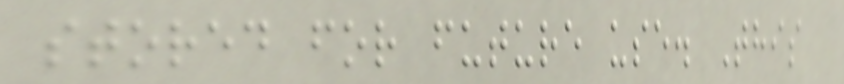stored for future use. This
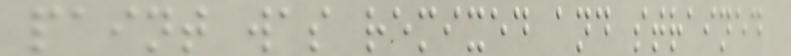paint was remixed and strained
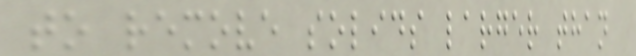to remove solids larger than
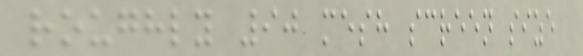roughly 90 mesh screen size
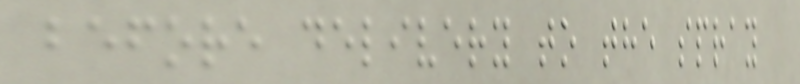before delivery to the spray
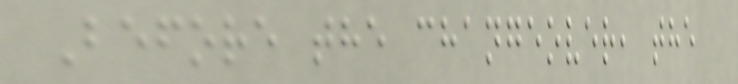Before the changeover, the
